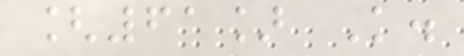[61] K.
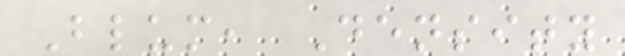Blum, Density
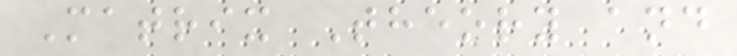Matrix Theory and
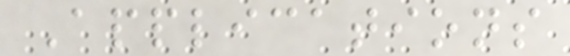Applications
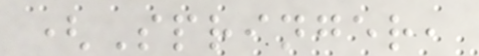(Springer,
